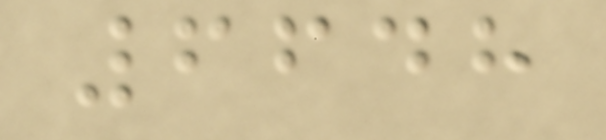6648
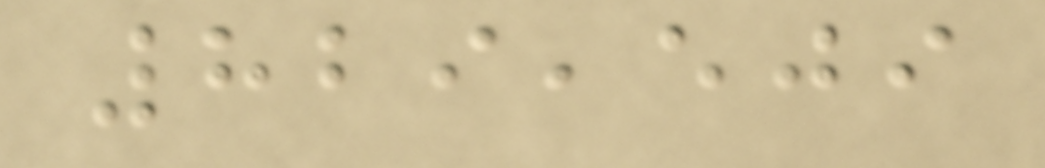829,509
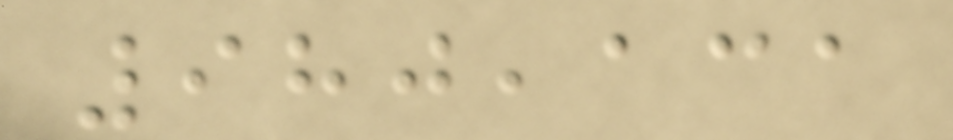980,131
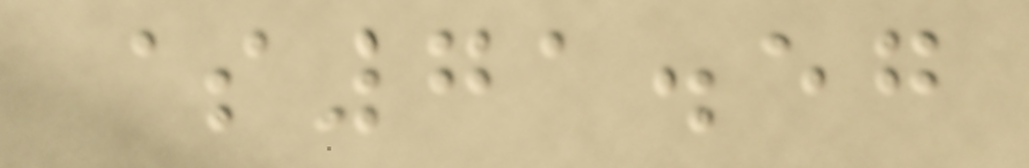$71.57
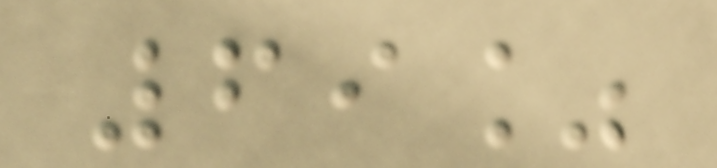69%
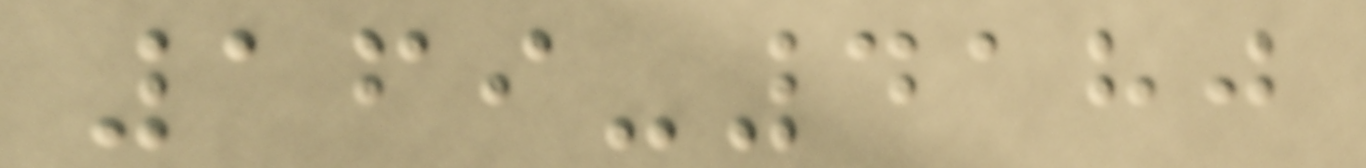169-4180
